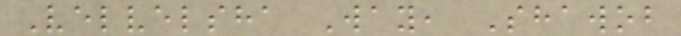Velvelsha Way, Shawob
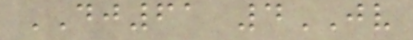DJ61 4JV
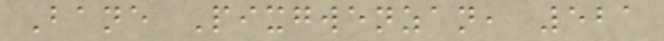Bane Pixgwenzan, 521
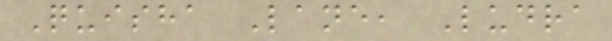Quisha Lane, Ludra
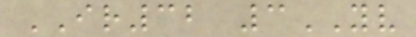IR32 3YV
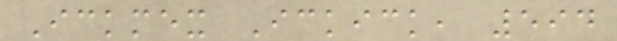Ickmex Ickick, 594
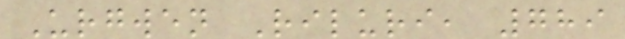Urgwen Riluri, 789
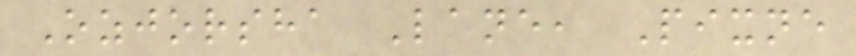Ozjorsha Lane, Pixne
